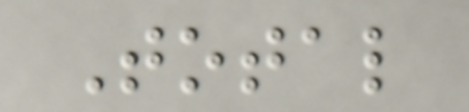Total
